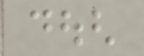dough
